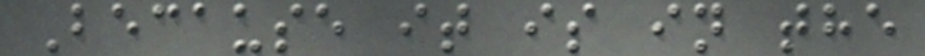Because it is in the
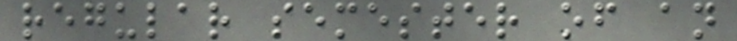regular semester of an
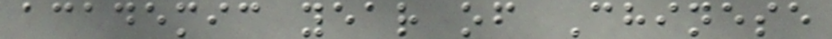academic year of Chinese
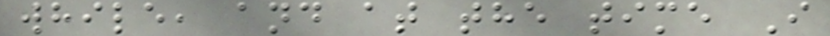while, and at the time I
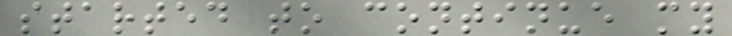started to continue my
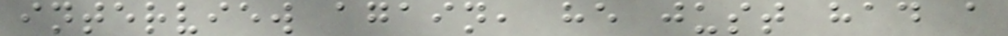interview again, he just had a
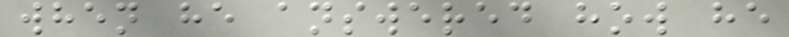when he answered how he
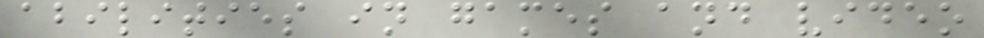abilities in games and video
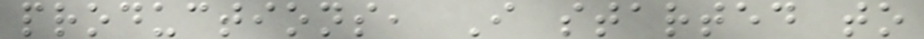productions, I started to
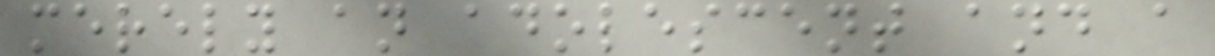merely an adolescent and a
